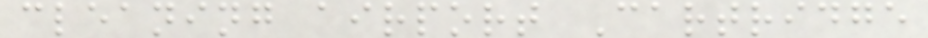cleaning airport Cartridge
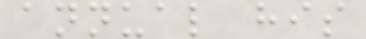annual his
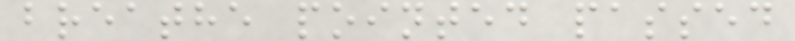breathe pointed passed
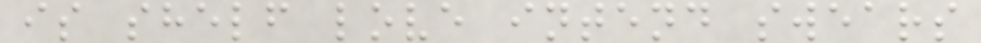is shelf love intend swears
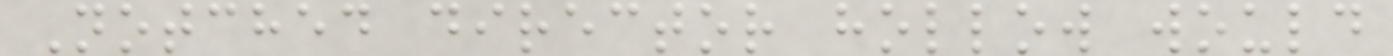Notched director hollow would
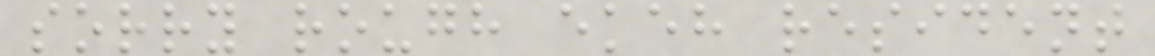sorry rough ekeh resident
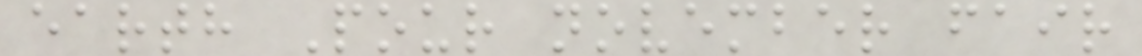earth Pour november fair
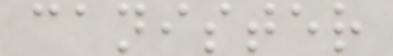canister
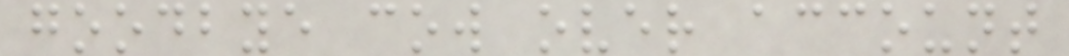goodbye cow over account
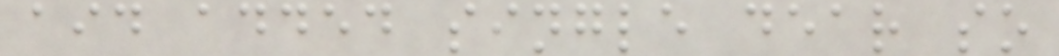aid added single dear so
